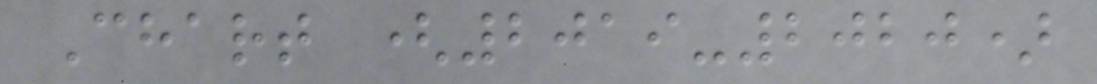Chart (2019-2020)
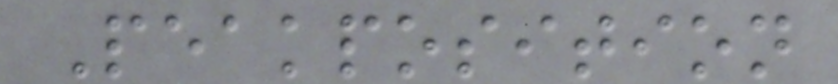Peakposition
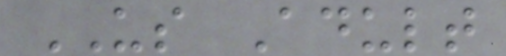US Adult
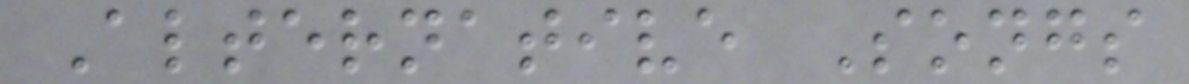Alternative Songs
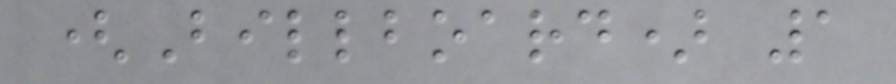(Billboard) 1
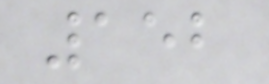152
